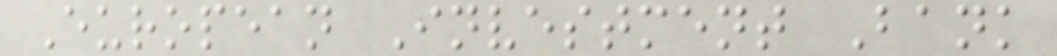European Investment Bank
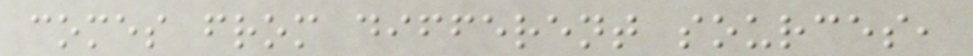comes from different sources,
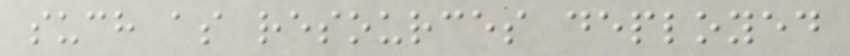such as resources deployed
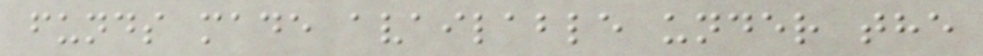funds made available under the
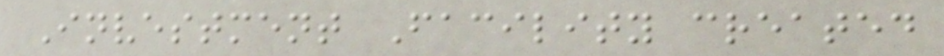Investment Facility created
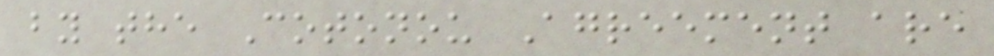by the Cotonou Agreement are
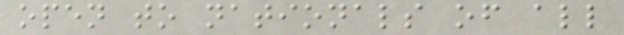open to nationals of all
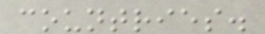countries.
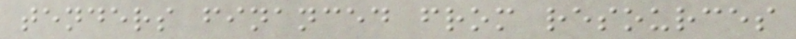tenders financed from resources
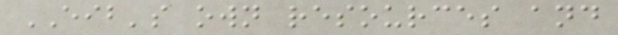EIB's own resources and
